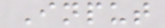Input
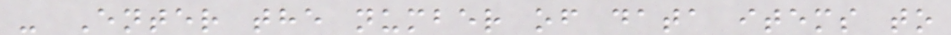- Enter the number of data items to
